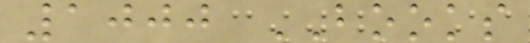1000 BOOKS
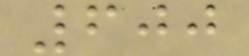600
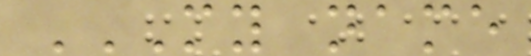MY NAME
